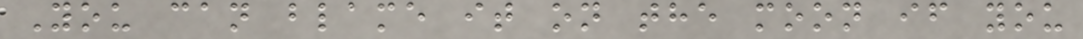You can blame it on the moon if you
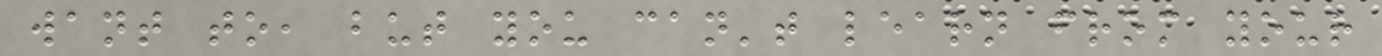want to, but you can't learn from your
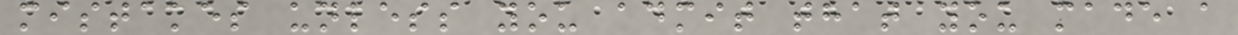mistakes unless you admit that you made a
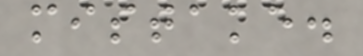mistake.
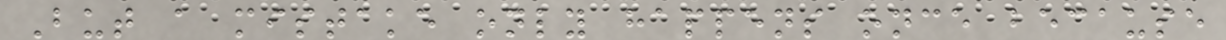But a mistake only happens once because
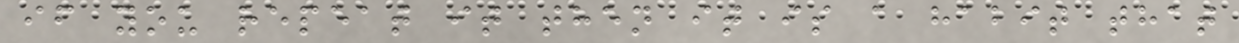if you repeat it then it is a habit that
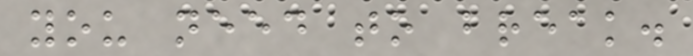you need to break.
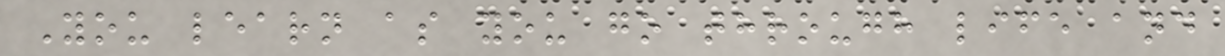You learn as you go through life and
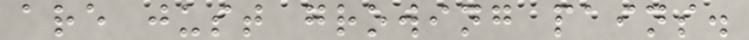are just growing pains.
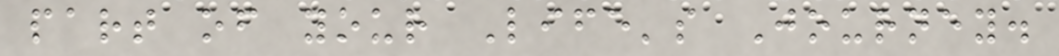part of your Life's Journey.
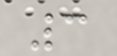3
